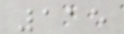115
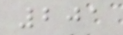201
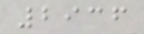2936
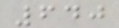640
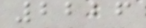2226
